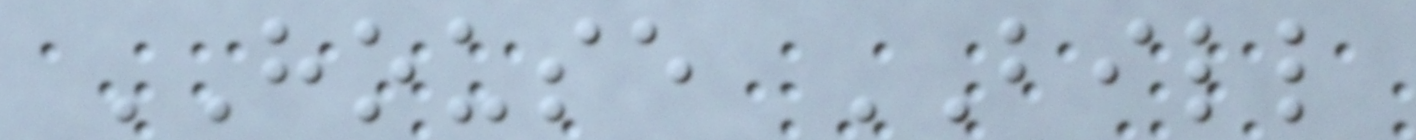HOUSE BILL
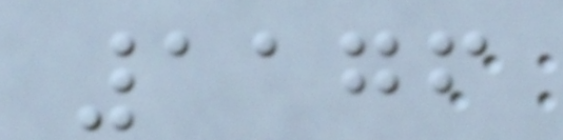1176
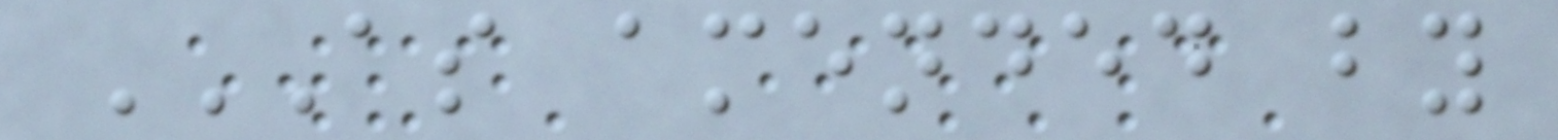AS AMENDED BY
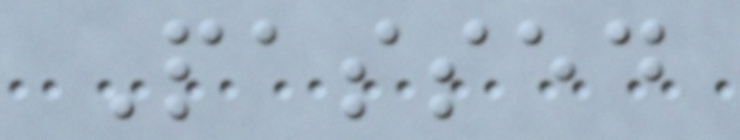Passed
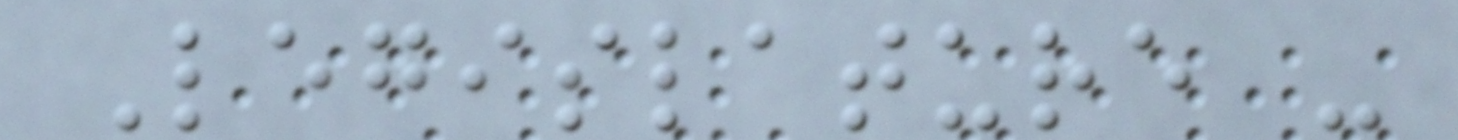Legislature -
